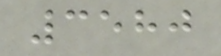3580
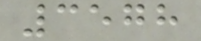3578
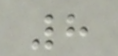8
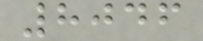8046
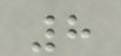8
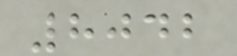8042
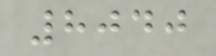8040
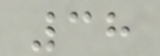38
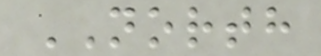NORTH
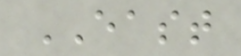EAST
